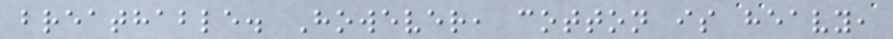breathable. However, cotton is heavy,
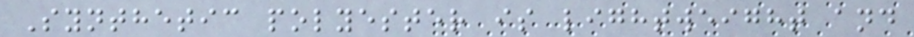Synthetic polyester is lightweight and
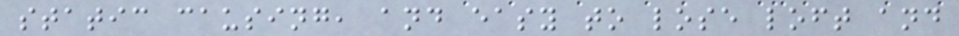static causing, and easy to lose loft and
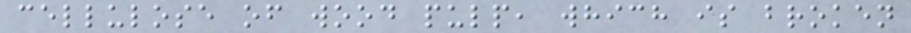cellulose of wood pulp, which is broken
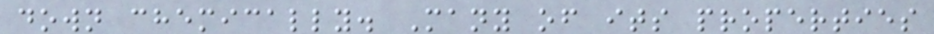down chemically. Many of its properties
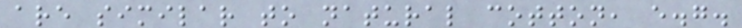are similar to natural cotton, e.g.
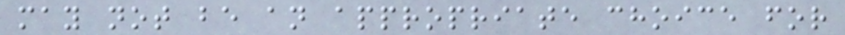may not be an appropriate choice for
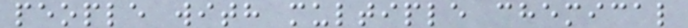people with multiple chemical
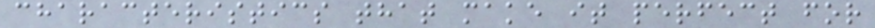characteristics that make it perfect for
